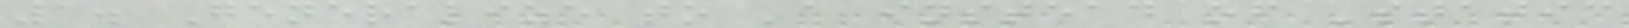1. Generalize to 'a instead of 'static
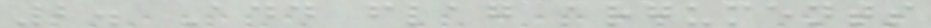2. Add flag arguments
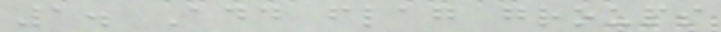1. Add flag groups
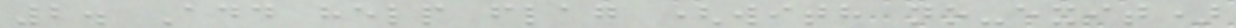2. Add help flag (with no-exit)
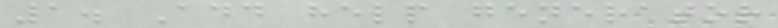1. Add help generator
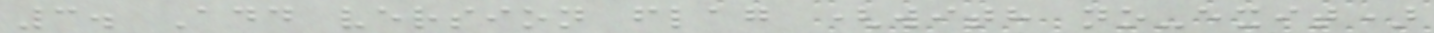3. Add version flag (with no-exit)
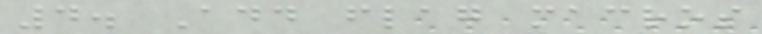4. Add flag macros
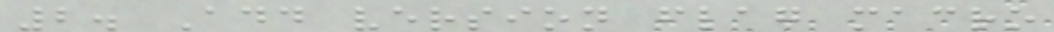2. Add version flag macro
